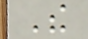The
